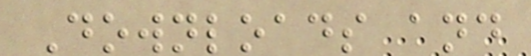Downloads and
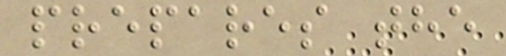prepares the
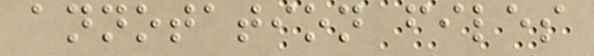annotation files
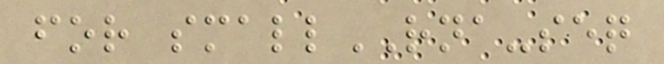for smallRNA-seq
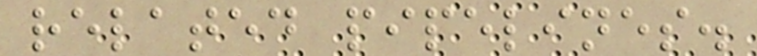related pipelines.
